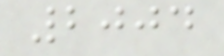2004
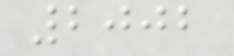2002
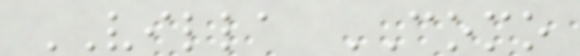VILLA COMO
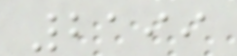2199
